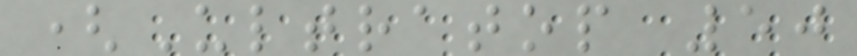(Ultratop 50
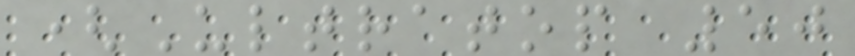(Ultratop 50
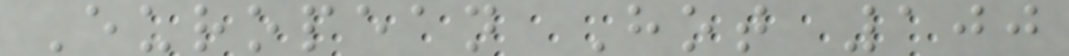European Hot 100
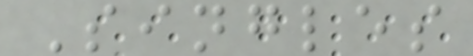Singles
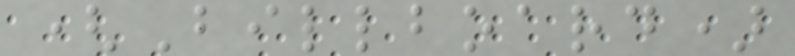(Billboard)
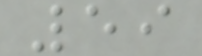59
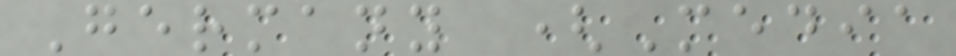Germany (Media
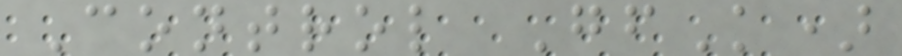Control GfK)
